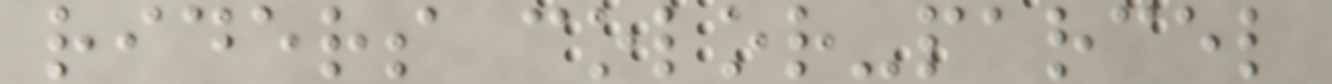riders color-parcel
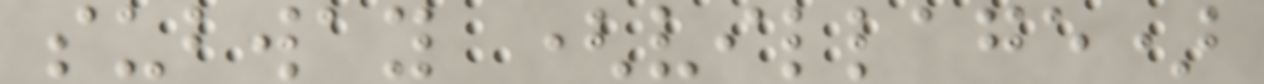subway (village)
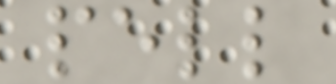pell
